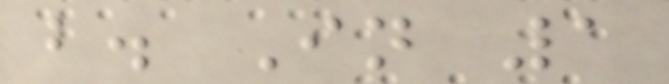b. In 1
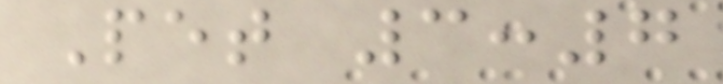Pet 3:7
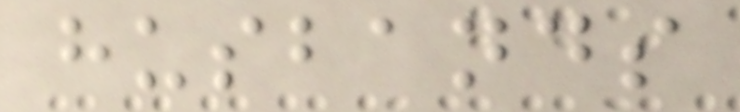husbands
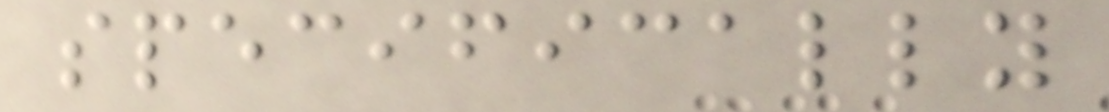specifically
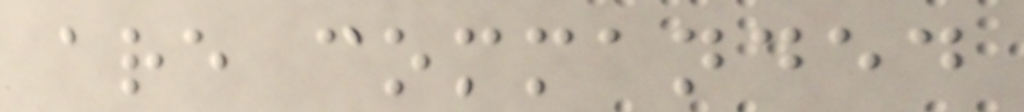are commanded
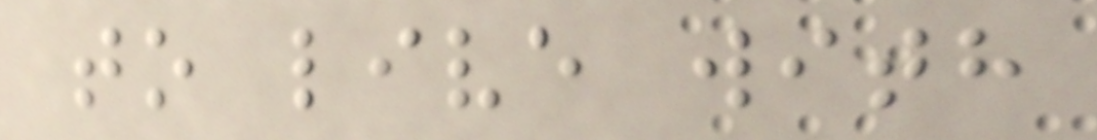to live with
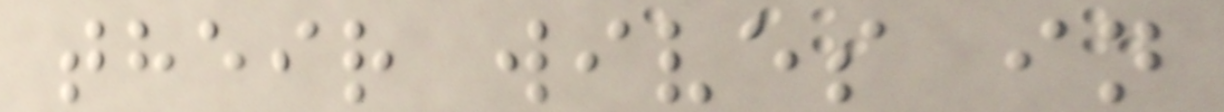their wives in
